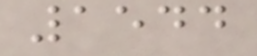1544
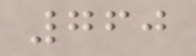760
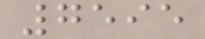7595
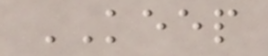KEEP
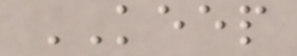KEEP
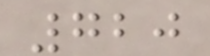720
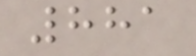881
